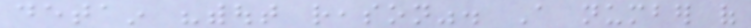detain "without reason". A number of
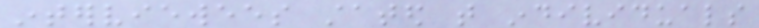interviewees stated that individuals
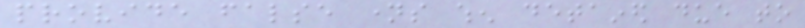provide false names when detained due to
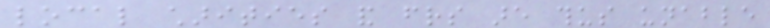local charities and friends are thus unable
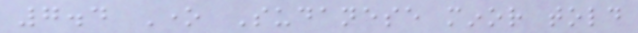7.4 One Sudanese minor told
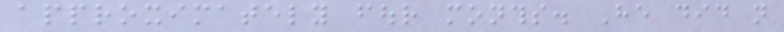approximately four months. He did not
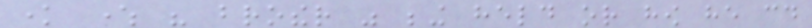know where his brother was being held or how he could
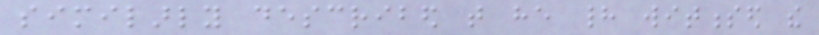similarly described that he had witnessed the
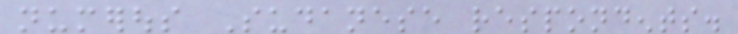numerous Sudanese respondents.
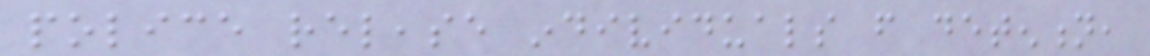police release individuals from detention,
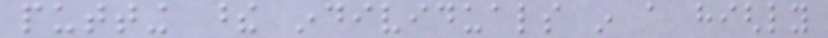putting these individuals in a highly
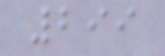299
